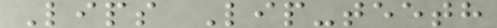Lips Lip-teeth
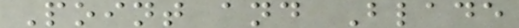Point and Blade
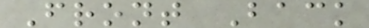Front Back
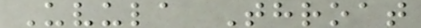Uvula Throat
